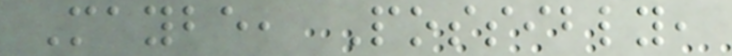Maybe, Possibly,
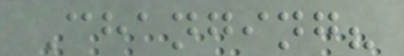Changing?
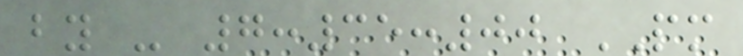by - 7:35:00 PM
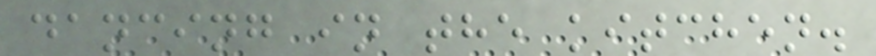dancing in the kitchen.
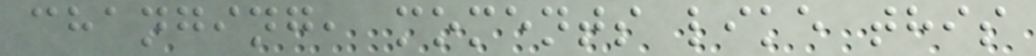changing, moments like this
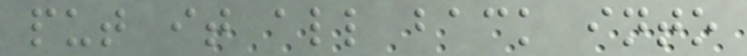put it all back into
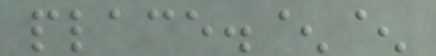place.^^
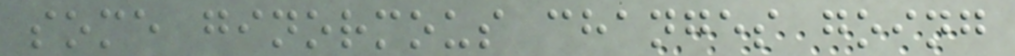some ginormous changes going
